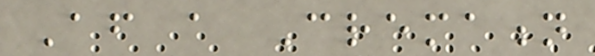After a Cremation
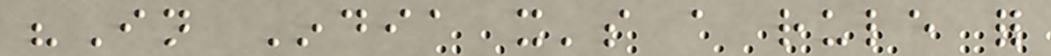"In India it's a rule for
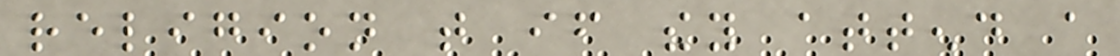religion that if they attend a
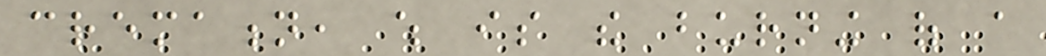cremation, which is the burning of a
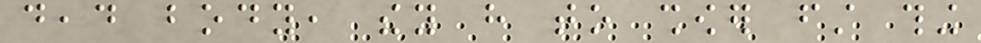dead body, they have to shower first thing
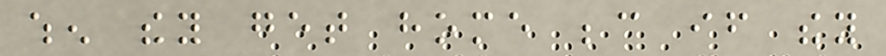when they get home because if they
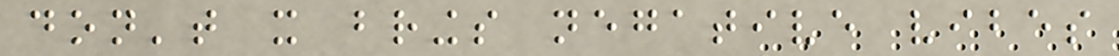don't it brings negative vibes
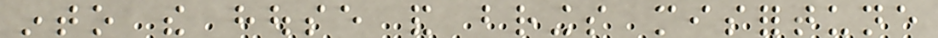into the house and brings misfortune
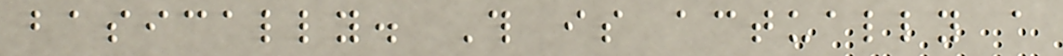basically. This is actually a
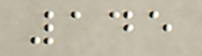145
